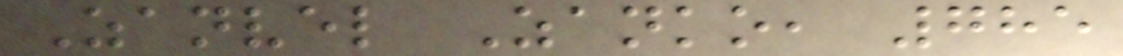Zanvel Zanko, 785
